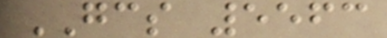GCS 5563
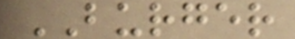BURGER
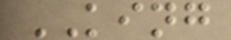KING
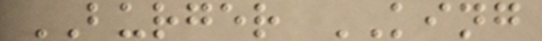BURGER KING
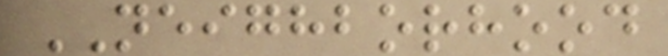NEIGHBORHOOD
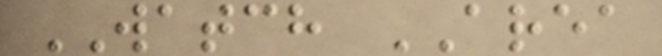WATCH AREA
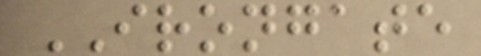IRONGATE
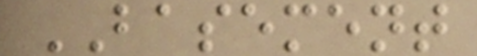BASEMENT
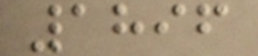1896
